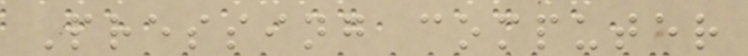Pressing computer
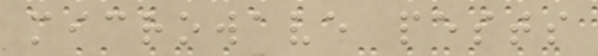microwave pests
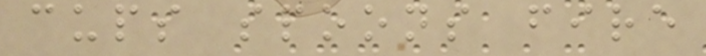cups spoons fire
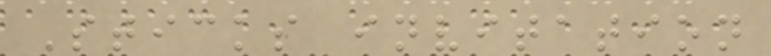Sticks invitation
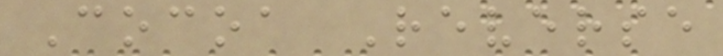Cocoa Reverse
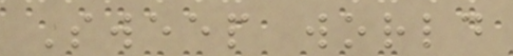Sweep world
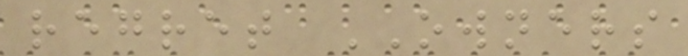regret OWNERS
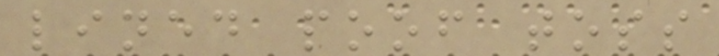lined poof toss
